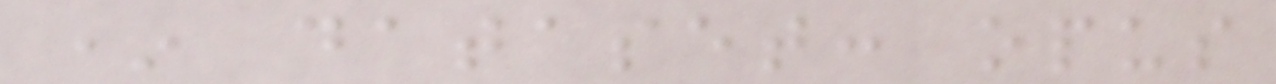* dataset: opus
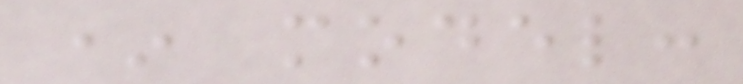* model:
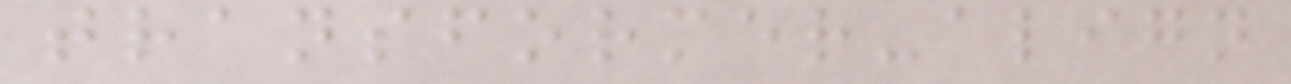transformer-align
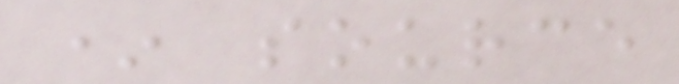* source
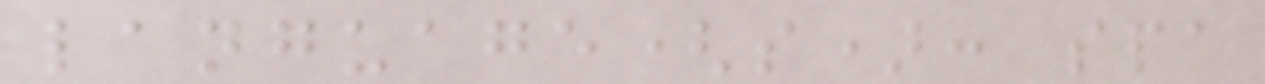language(s): spa
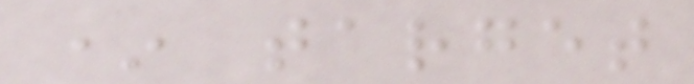* target
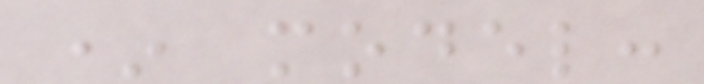* model:
